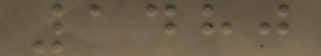1480
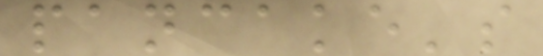pancake's
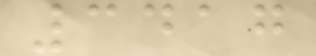3417
